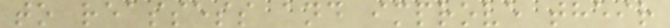to reassess and improve their
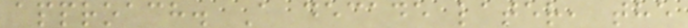approach. A decade later, the
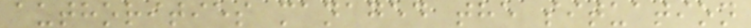authorities managed the situation
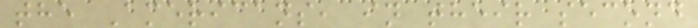the Americans, in their second
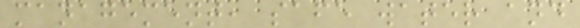management, safe water and
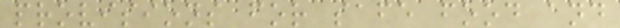provisions for safe food and
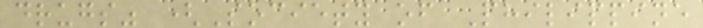drugs" (Society of Philippine
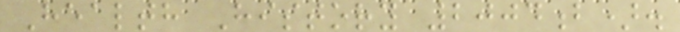Health History 2004b).
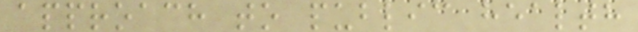approach to public health
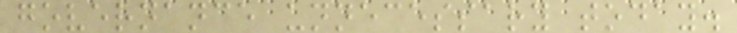governance unnecessary today.
